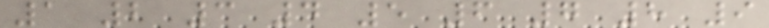1 2 3 4 5 6 7 8 9
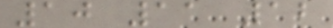10 11 12
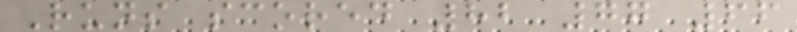Runs scored 82 77 66
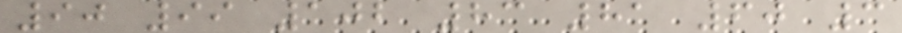90 99 102 83 81 60 3
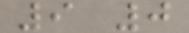9 0
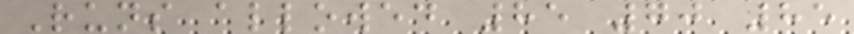Runs allowed 85 70 85
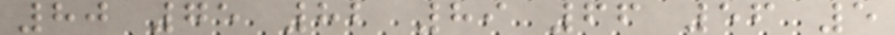80 75 82 89 66 56 5
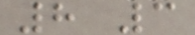8 3
